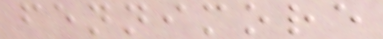fennimore
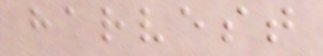harvest
